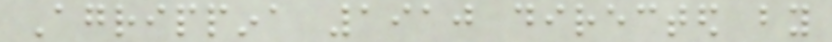Agrippina 1910 directed by
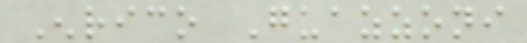Enrico Guazzoni
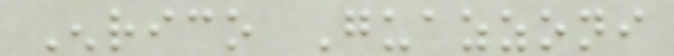Enrico Guazzoni
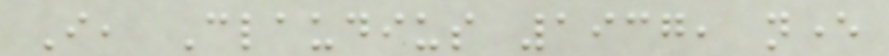I, Claudius 1937, never
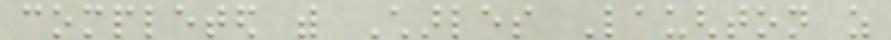completed with Charles Laughton as
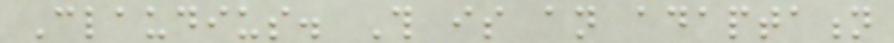Claudius. This is an adaptation
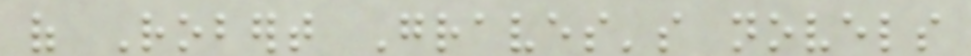of Robert Graves's novels
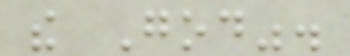the God".
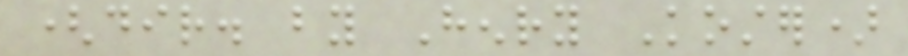(dir. by Henry Koster)
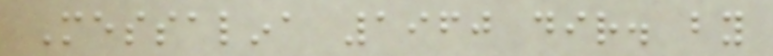Messalina 1960 dir. by
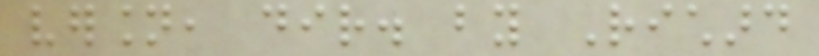version, dir. by Richard
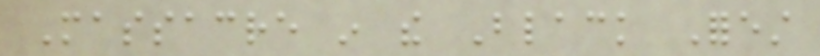Massacre in the Black Forest
